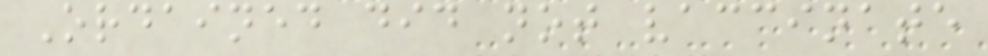Ordained did not vaccinate
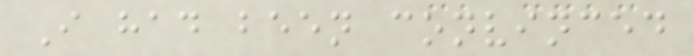I had been convinced
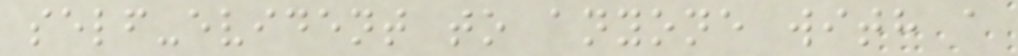self-evident to anyone with a
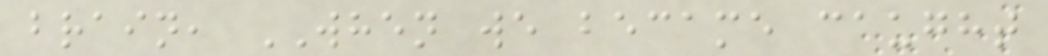brain, WHEN we became caught
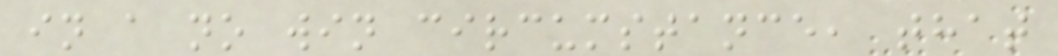in a no win circumstance, that
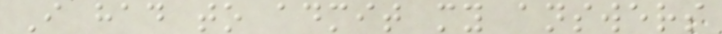I had to admit my answers
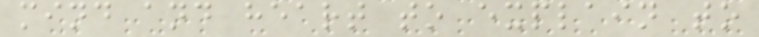mind and heart to explain to
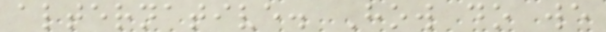alternative. How do we
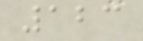123
